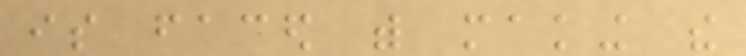is faced with making the
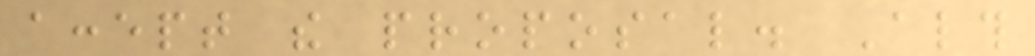accept the proposal. Although
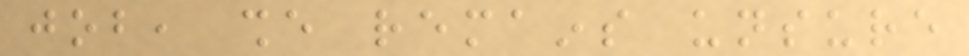job, she remains unsure
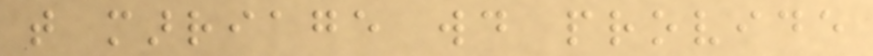that marriage would provide
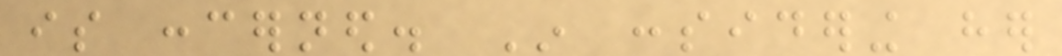is concerned. In considering her
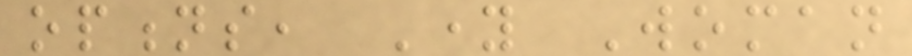options, Young Woman
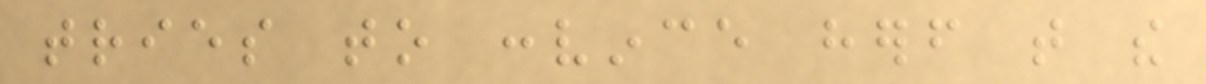tries to convince herself that the
